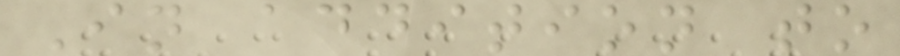In addition to
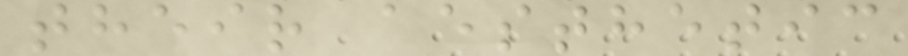their aesthetic
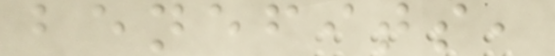benefits,
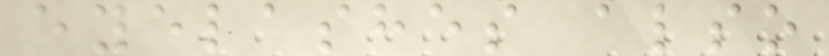eyelashes also
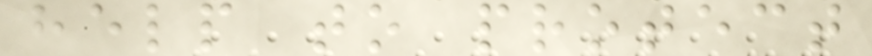help to protect
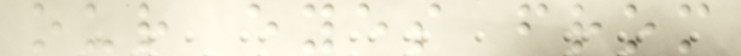our eyes from
